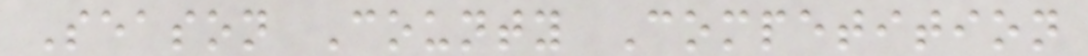Season County Competition
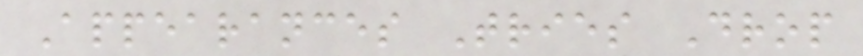Appearances Tries Drop
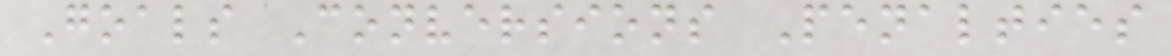Goals Conversions Penalties
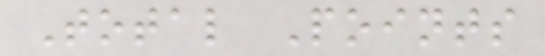Total Points
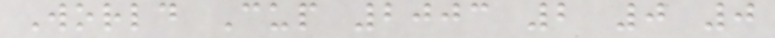World Cup 2003 2 0 0
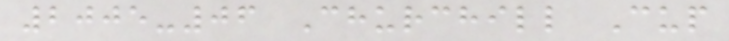2005-06 Churchill Cup
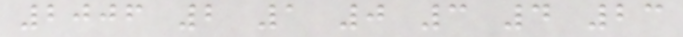2006 2 1 0 3 4 23
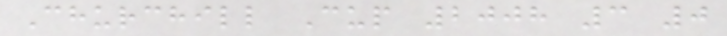Churchill Cup 2008 3 0
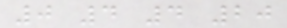0 4 4 20
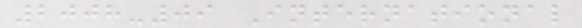2008-09 International
